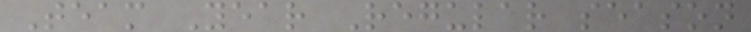Team Year Regular season
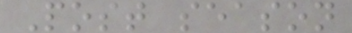Post season
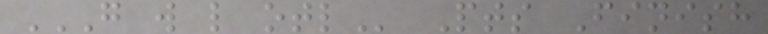G W L OTL Pts Finish
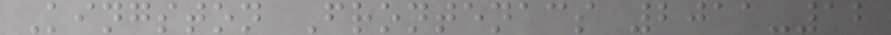Kingston Frontenacs 2011-12
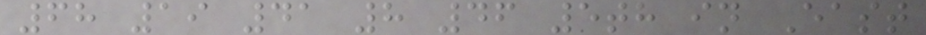68 19 41 8 46 5th in East
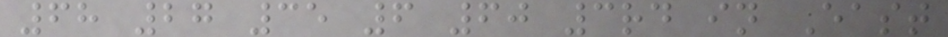68 27 35 6 60 3rd in East
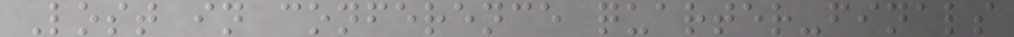Lost in conference quarter-finals
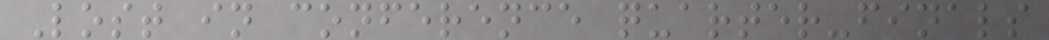Lost in conference quarter-finals
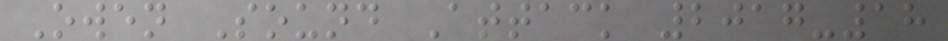Owen Sound Attack 2017-18
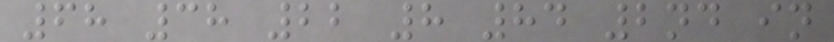68 38 22 8 84 2nd in
